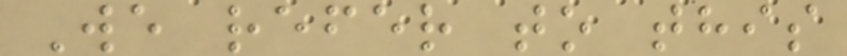We refer to this
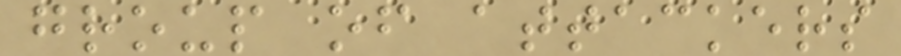group of attackers
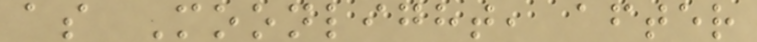as Moonlight, after
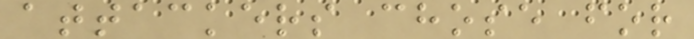attackers chose for
